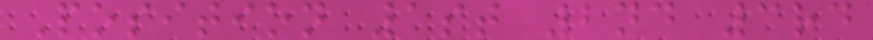Position 1st 2nd 3rd
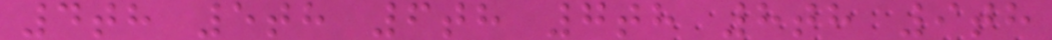4th 5th 6th 7th 8th 9th
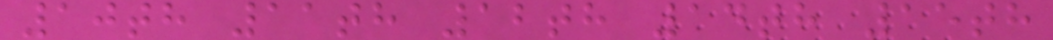10th 11th 12th 14th 15th
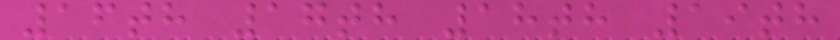16th 17th 18th 19th
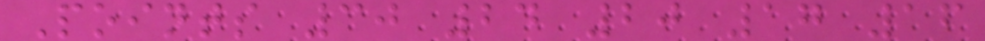Points 30 24 20 17 16
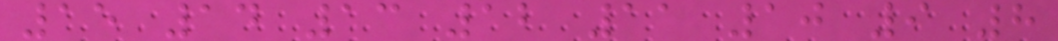15 14 13 12 11 10 9 8
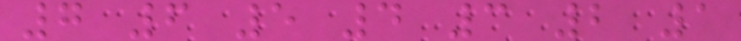7 6 5 4 3 2 1
